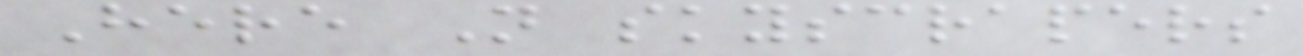Here N skyscrapers
